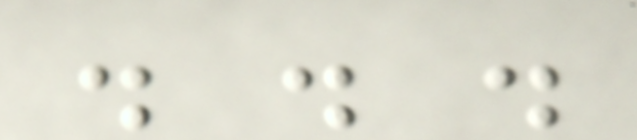. . .
